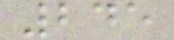245
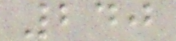240
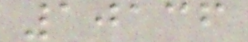10136
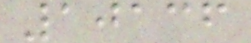10136
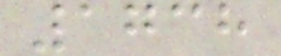1738
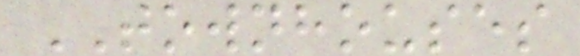TOWNHOUSES
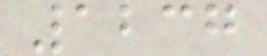1237
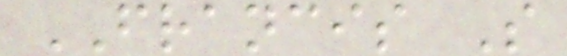FRANCIS S
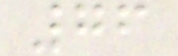76
